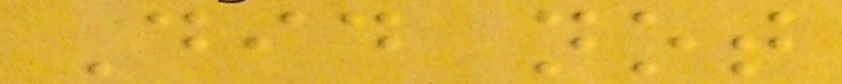Did not
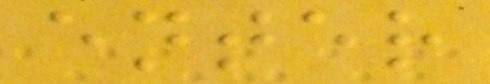enter
